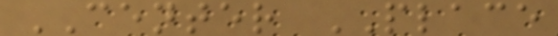CENTER PLACE
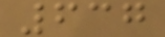637
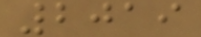2019
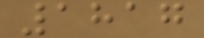1817
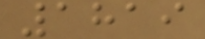1819
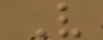V
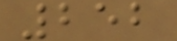252
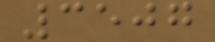3507
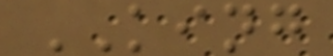KING
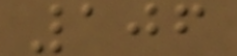106
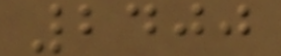2400
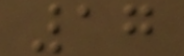17
